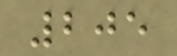205
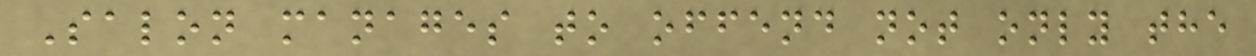Salon manages to offend not only the
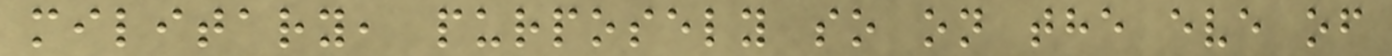military, purposely so on the eve of
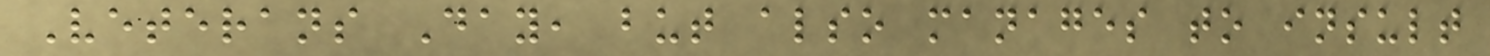Veterans Day, but also manages to insult
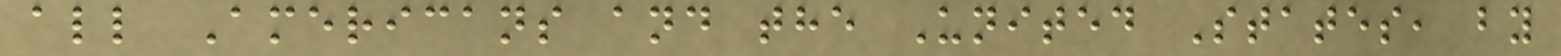all Americans and the United States, by
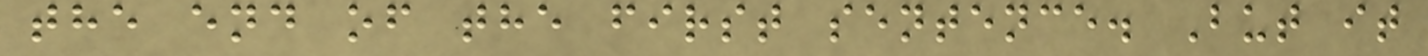the end of the first sentence. But it
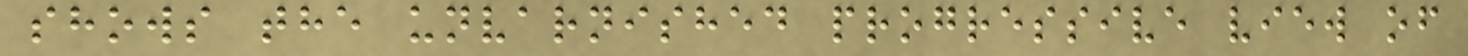shows the unvarnished progressive view of
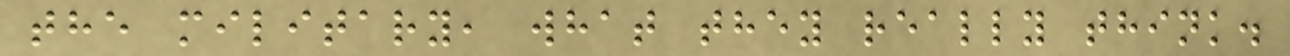the military, what they really think.
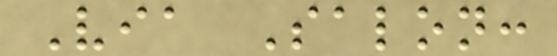Via Salon:
